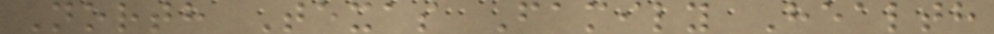North Texas Family Health
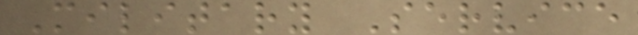Military Service
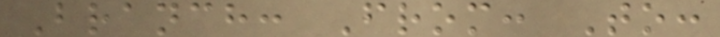Branch: From: To:
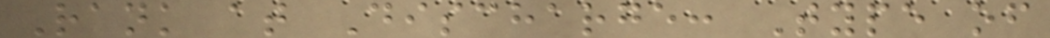Rank at Discharge: Type of
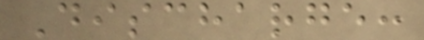Discharge:
